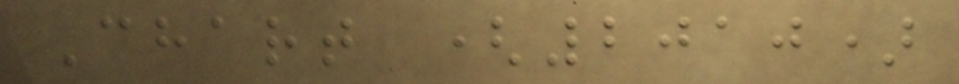Chart (2010)
